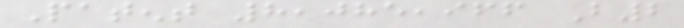Patent 8,085,966 B2
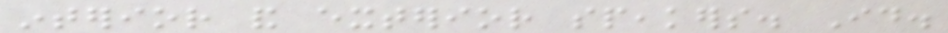interior and exterior speakers. Id.
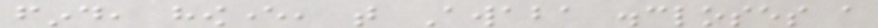find, however, that Awaba discloses a
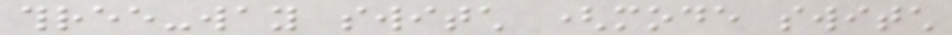three-way switch (mode switch
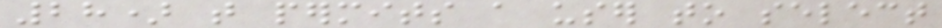28) that permits a user to select
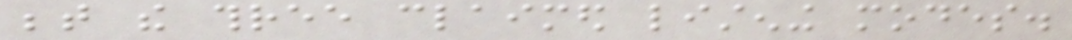between the three claimed listening modes.
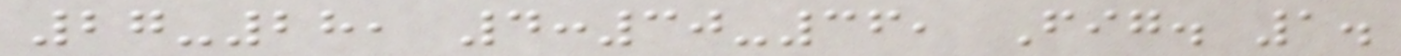27-28, 4:30-36, Fig. 1.
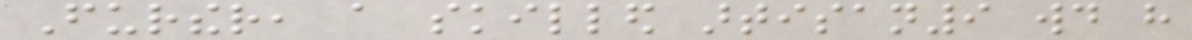Further, a skilled artisan9 would have
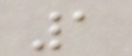1
